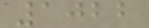1022
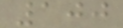100
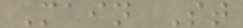Main St
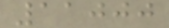11000
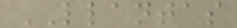LLANTAS
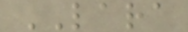LARA
